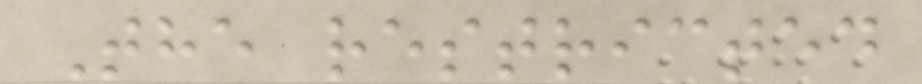The restricted
